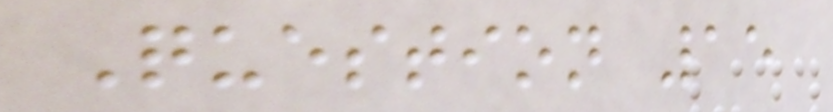Question 15
